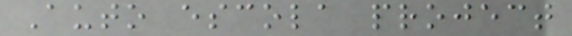Auto escola project
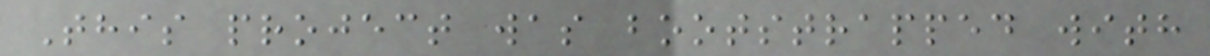This project was bootstrapped with
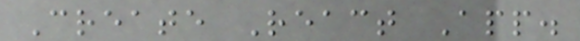Create React App.
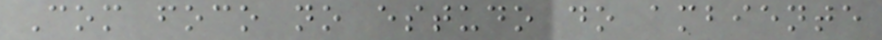Com foco no estudo do ambiente
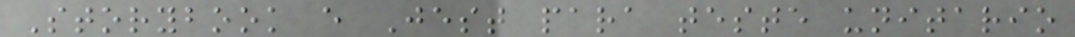Storybook e Jest para teste unitario
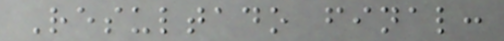Resultado final:
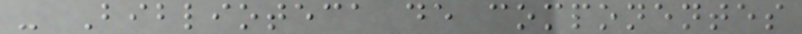- Biblioteca de componentes
